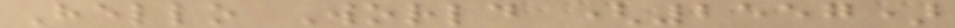Hello World (2557)
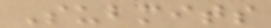Submits
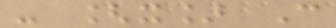- [x] C
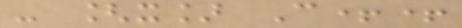- [x] C++
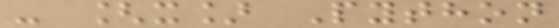- [x] Python
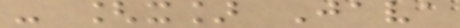- [x] Java
